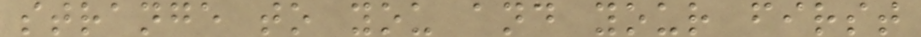strange to you and your first
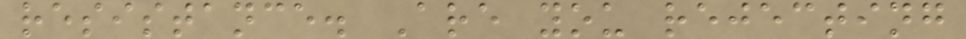resistance. Are you rejecting
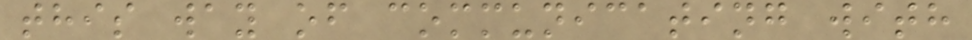this way of communicating with
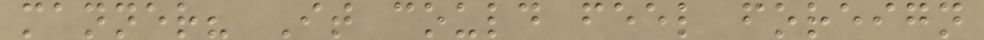manner? It could feel foreign
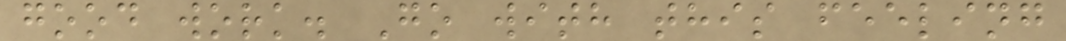good work. Go with this feeling
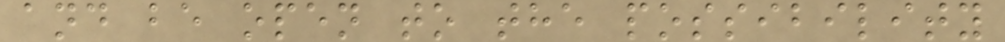and be open to the possibility
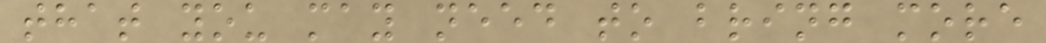that you may need to bring more
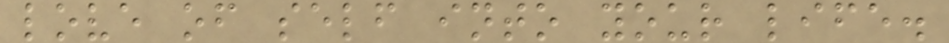love of self into your life.
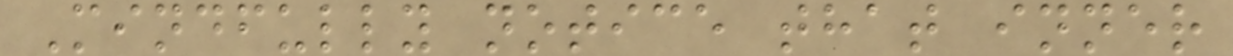Mindfully notice that inner
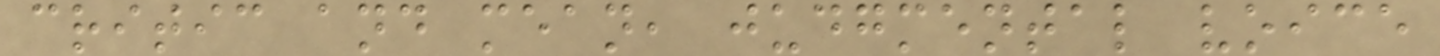critic and mean, judgmental voice
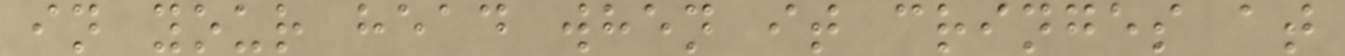in your head when it cringes at
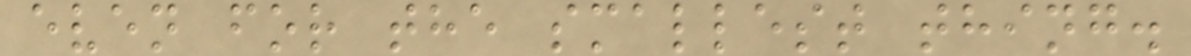even for the smallest thing.
